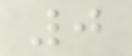0
